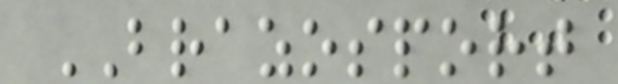BRAZOSPORT
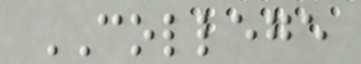COLLEGE
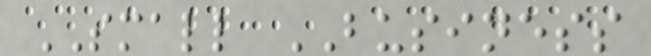SMALL BUSINESS
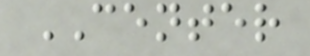CENTER
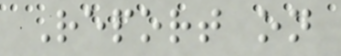Report on
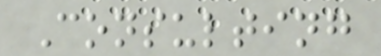Consulting
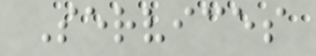Services
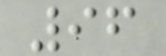96
